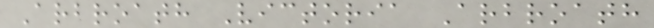Arbroath Victoria Arbroath
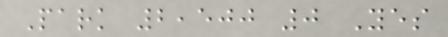Park 2,500 0 Yes
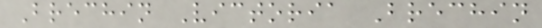Brechin Victoria Brechin
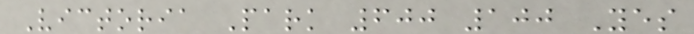Victoria Park 600 100 Yes
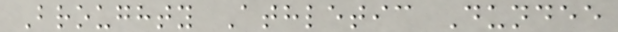Broughty Athletic Dundee
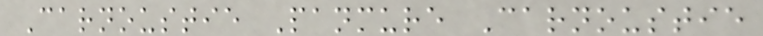Carnoustie Panmure Carnoustie
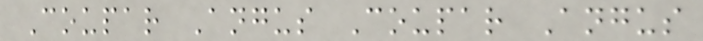Coupar Angus Coupar Angus
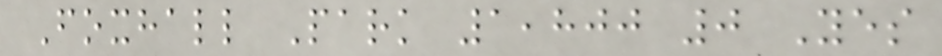Foxhall Park 1,800 0 Yes
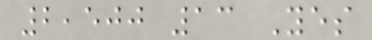2,500 13 Yes
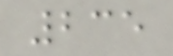235
